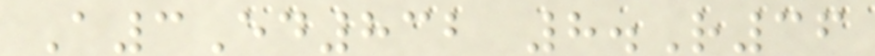A3Ed832 8.R36
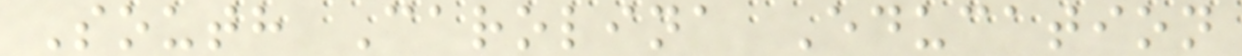South Carolina Education
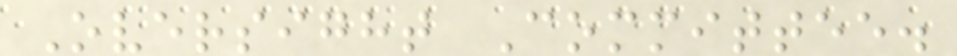Oversight Committee.
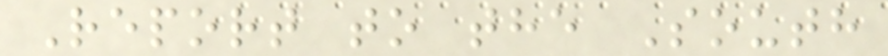Report to the South
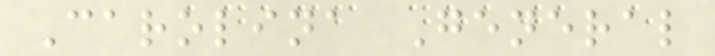Carolina General
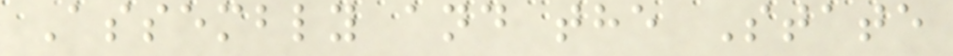Assembly and the State
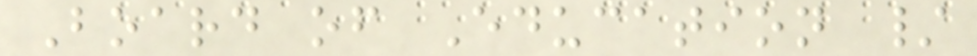Board of Education /
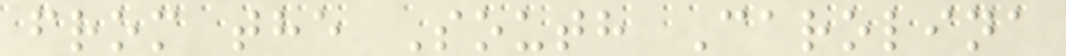from the South Carolina
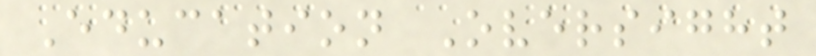Education Oversight
